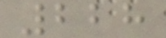228
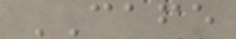CAFE
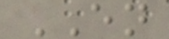EN
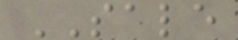SALE
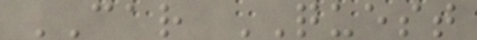CAR QUEST
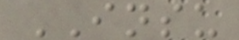INSU
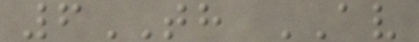6TH AV
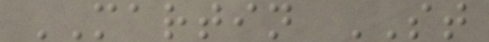MARTIN ST
